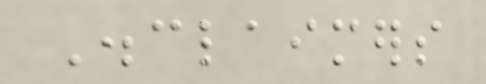Disclaimers
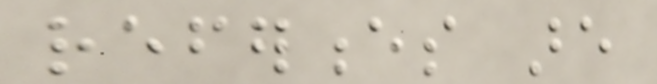references are
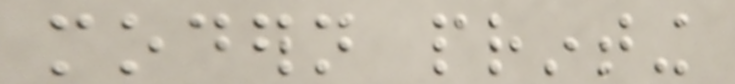modern printing
